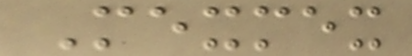Mexmex
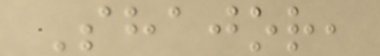Shajor,
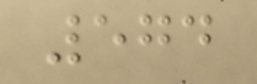574
